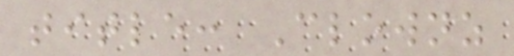title: Clownz
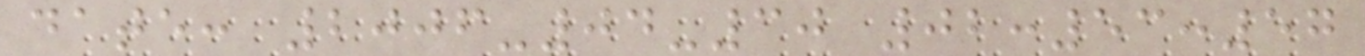date: 2006-04-30 02:53:57
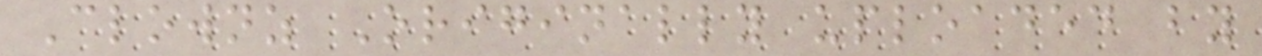Clownz Originally uploaded by
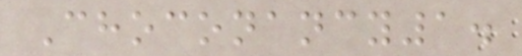Choconancy1.
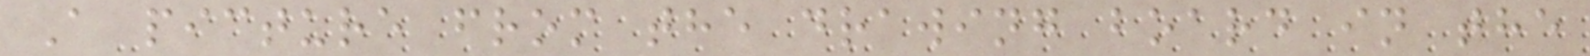A picture from the drawing board in the
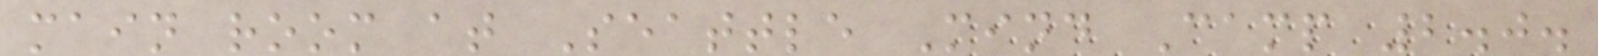main room at Seattle Mind Camp 2.0.
